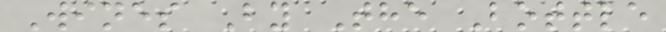Wines By The Bottle
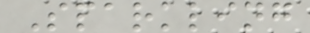Sparkling
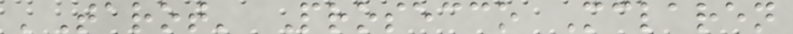'Tarot' Prosecco Mclaren
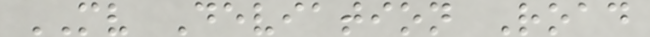MV Deviation Road
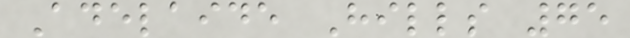Adelaide Hills 75
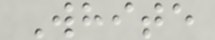White
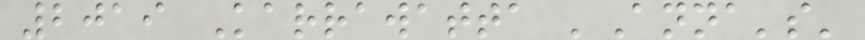2019 Karrawatta 'Anna's'
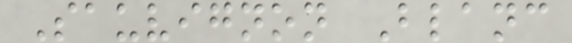Sauvignon Blanc
